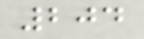204
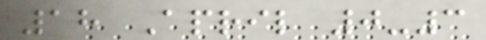18 April 0-3
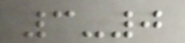3-0
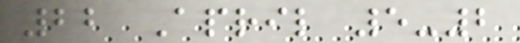22 April 5-2
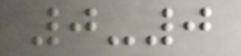0-0
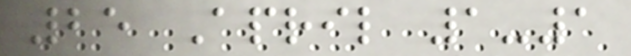25 April 1-1
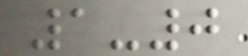1-0
